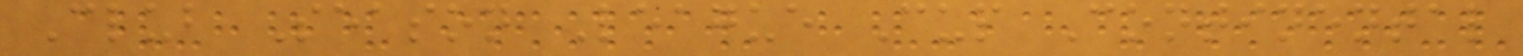Club Season League Cup Continental
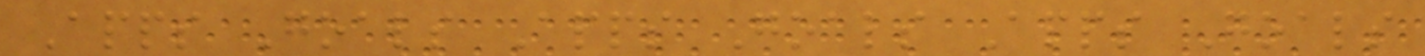Apps Goals Apps Goals Apps Goals
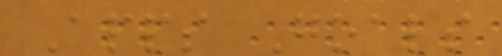Apps Goals
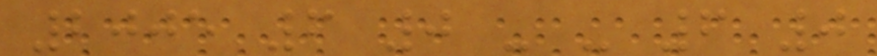2005 6 0 - - 6 0
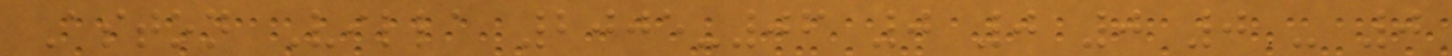Aston Villa 2005-06 0 0 0 0 - 0
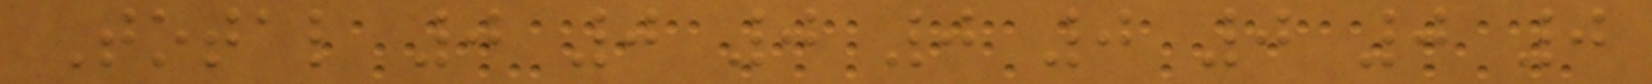Total 0 0 0 0 0 0 0 0
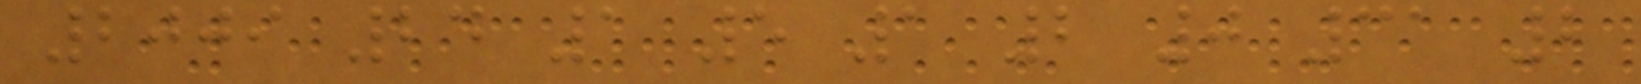2009 24 1 5 1 2 0 31 2
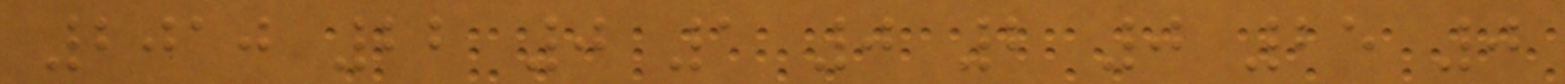2010 22 0 1 0 2 0 25 0
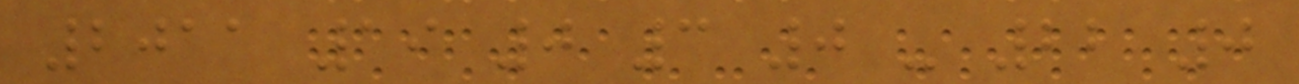2011 19 0 3 0 - 22 0
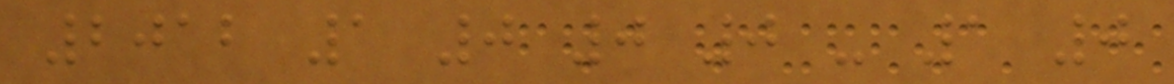2012 1 0 0 0 - 1 0
